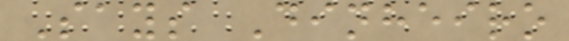Says Dinheiro
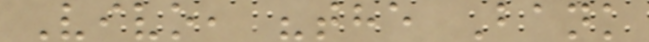Vivo, "the Bank
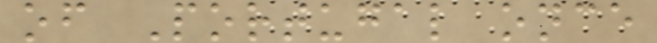of Portugal once
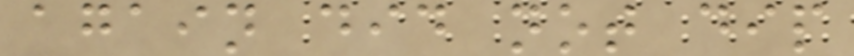again did not dip
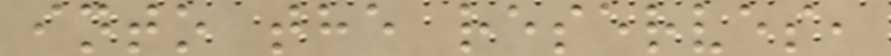into the reserves,
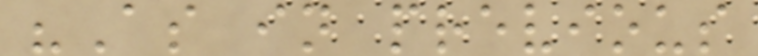"As in previous
